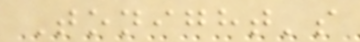Tonight's
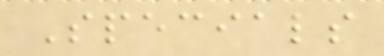Specials
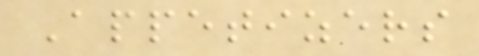Appetizers
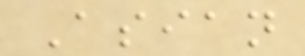Asian
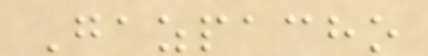Gazpacho
